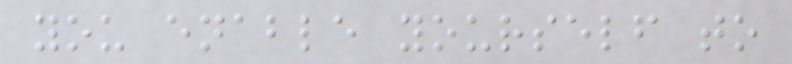you enable yourself to
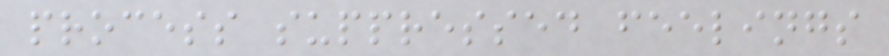process suppressed feelings
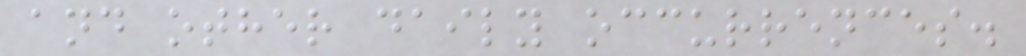and other daily occurrences.
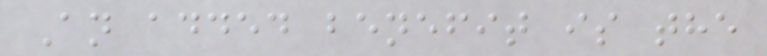An added benefit is the
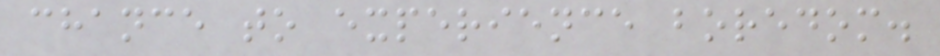chance to experience boredom.
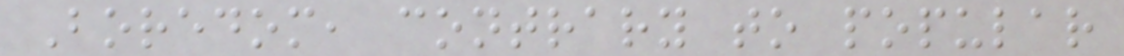Boredom, contrary to popular
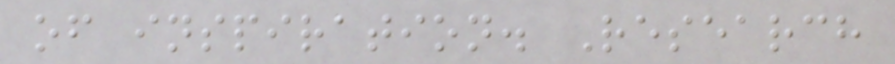of inspiration. Research
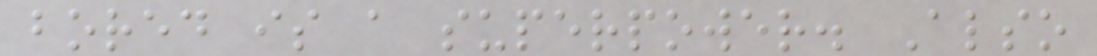bored is a superpower. Also
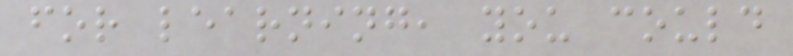for learning, you could
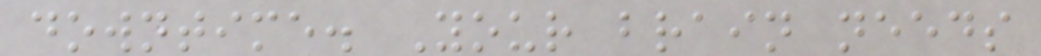downtime. Your brain needs
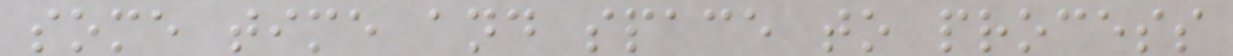some time and space to process
